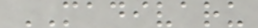MADIVARU
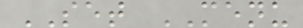SET MENU
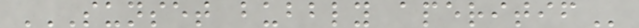SUNSET BUBBLY APERITIF
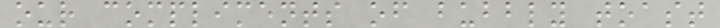our compliments of bubbly toast
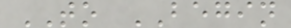TO BEGIN
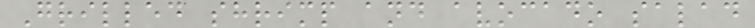Grilled shrimp and avocado salad
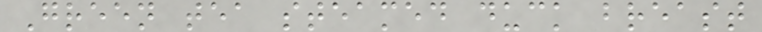Green tea steamed duck breast
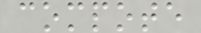compote
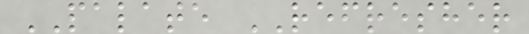PALATE REFRESHER
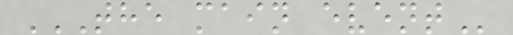THE MAIN EVENT
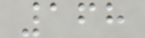168
